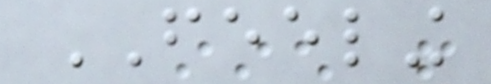FEELING
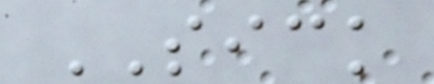SICK
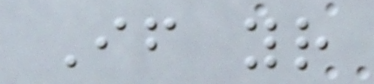If your
